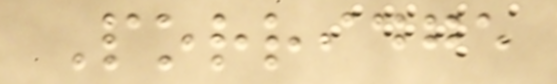Porridge
